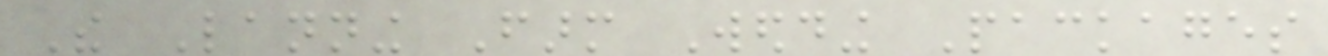The Lanning Farm Wedding Packages
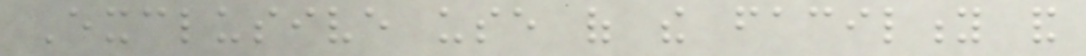Exclusive use of the facility and
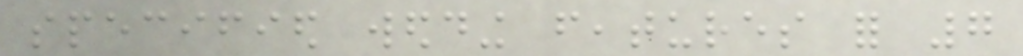specified wedding features for 7
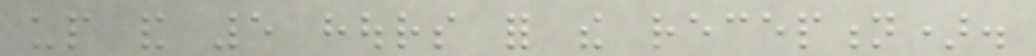up and 5 hours for the reception).
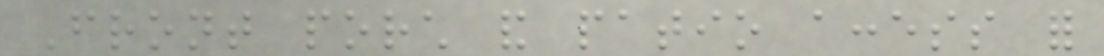Front porch and patio access for
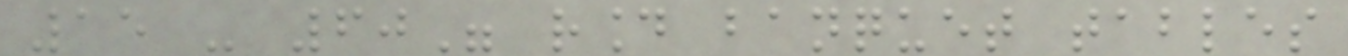15 - 60" round banquet tables
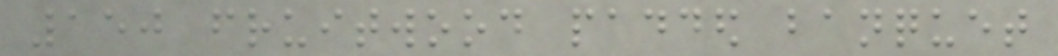150 fruitwood padded banquet
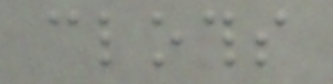cloths
